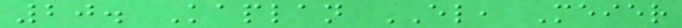20. Kaplan EL, Meier
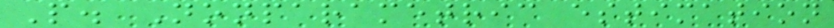P. Nonparametric estimation
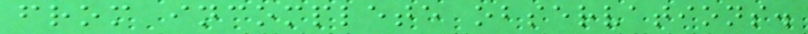from incomplete observations.
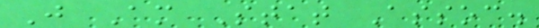J Am Stat Assoc.
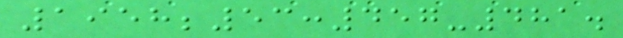1958;53:457-481.
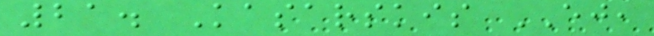21. Kasarskis EJ,
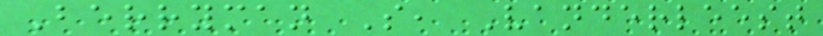Berryman S, Vanderleest
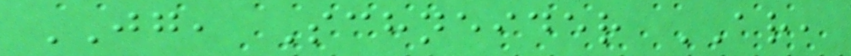JG, Schneider AR,
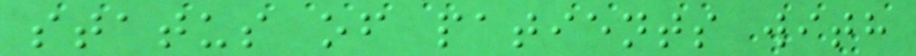status of patients with
